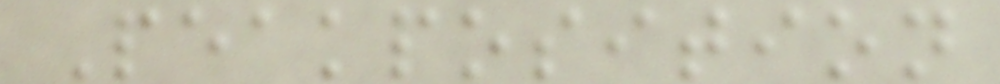Peakposition
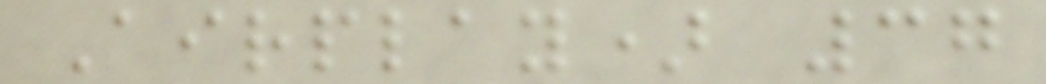Airplay) 37
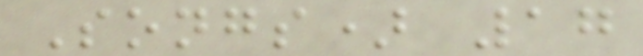Songs) 17
